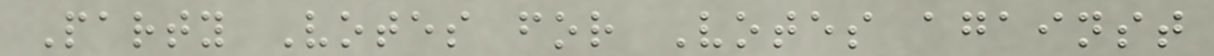Party Votes for Votes against
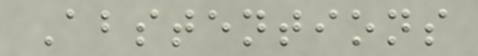Abstentions
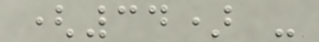(34) -
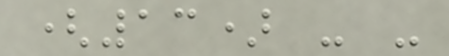(13) - -
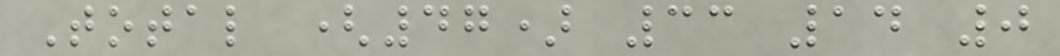Total (47) 33 14 0
